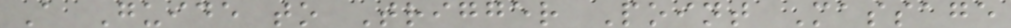A Guide to Trigger Point Massage
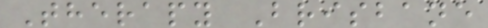Therapy Brisbane
